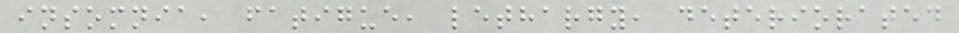insomnia, fatigue, lethargy, deteriorated
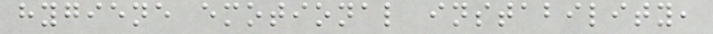hygiene emotional instability,
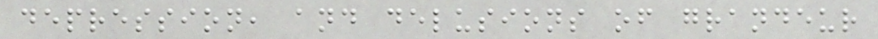depression, and delusions of grandeur
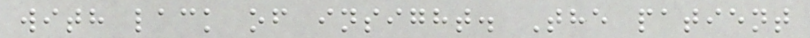with lack of insight. The patient
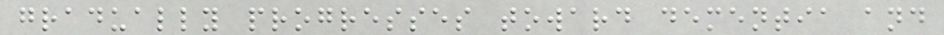gradually progresses toward dementia and
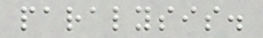paralysis.
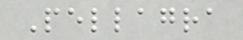Pellagra
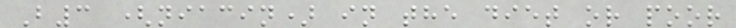B3 (niacin) in the diet or poor
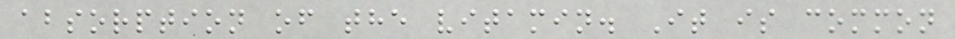absorption of the vitamin. It is common
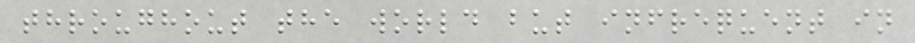throughout the world but infrequent in
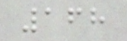168
